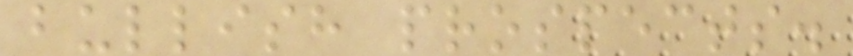bullish prospects.
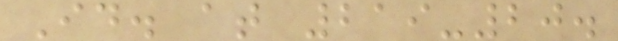Id. at 219-20.
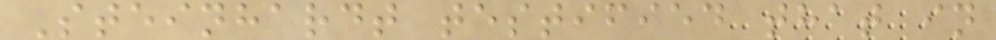Steinhardt testified that in
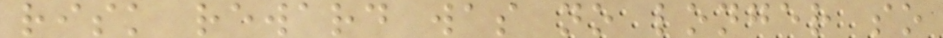risk reward was no longer so
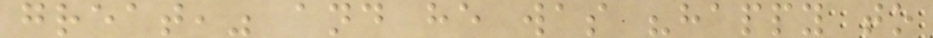great," and he was "happy to
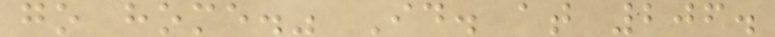go home." Id. at 206.
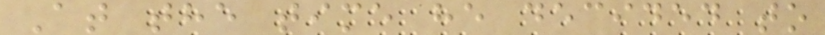At the time he decided to
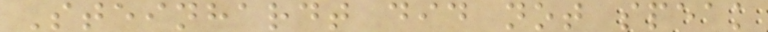Steinhardt did not speak
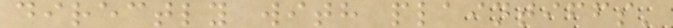directly with plaintiffs'
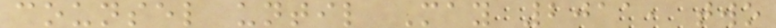counsel until May 2011, two
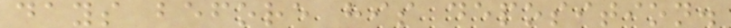days before his deposition.
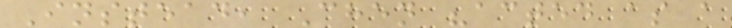Instead, Chen "acted as a
